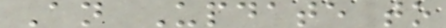An Update to
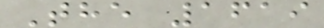The 1619
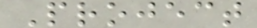Project
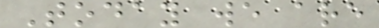Today we are
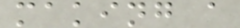making a
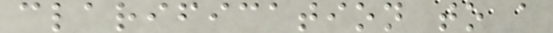clarification to a
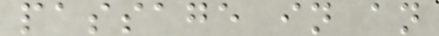passage in an
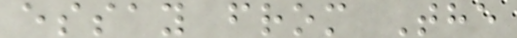essay from The
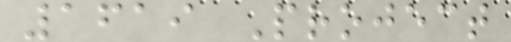1619 Project
